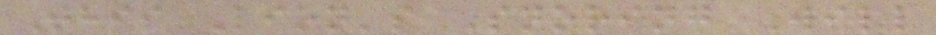This Lion's Snoring Will
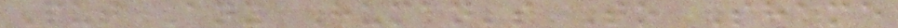Put Any Human's To Shame
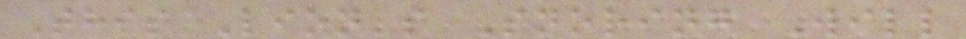This Lion's Snoring Will
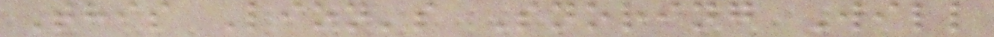This Lion's Snoring Will
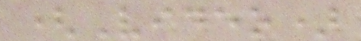(Video)
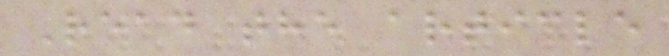Read the article
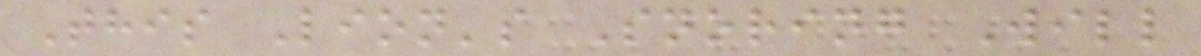This Lion's Snoring Will
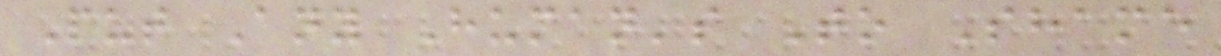Put Any Human's To Shame
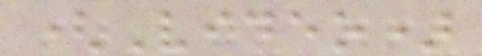(Video)
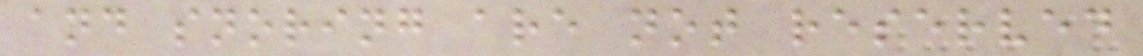and snoring are not reserved
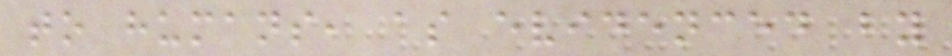to humans, as evidenced by
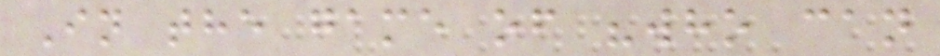In the game of "who can
